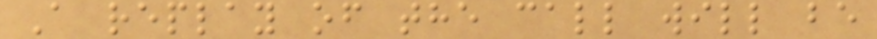A replay of the call will be
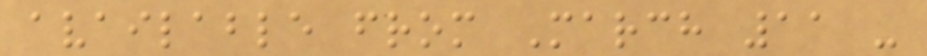available from March 11 -
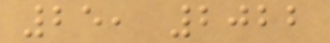25, 2022
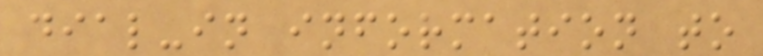dial-in information to
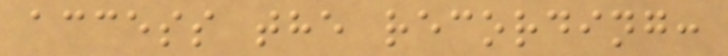access the recording:
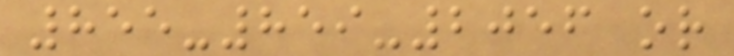855-859-2056 or
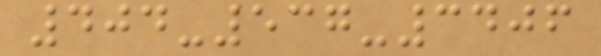404-537-3406
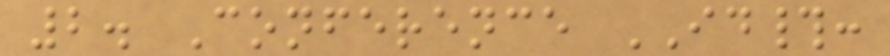2. Conference ID#:
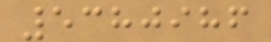5380986
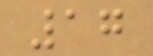17
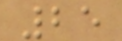25
